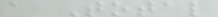a Total
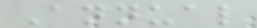Annual
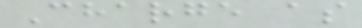Charge as
